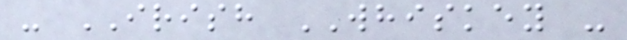- IRISH WHISKEY -
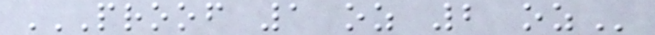PROOF 1 OZ 2 OZ
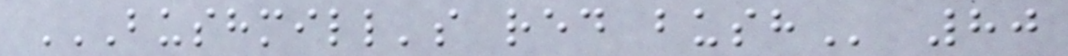BUSHMILL'S RED BUSH 80
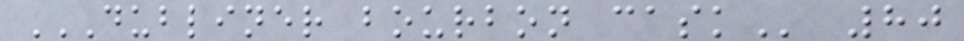DUBLINER BOURBON CASK 80
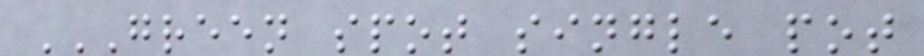GREEN SPOT SINGLE POT
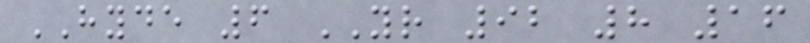HYDE 6 YR 92 8 16
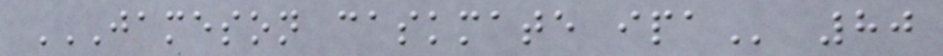JAMESON CASKMATE IPA 80
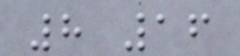8 16
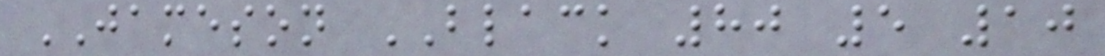JAMESON BLACK 80 5 10
